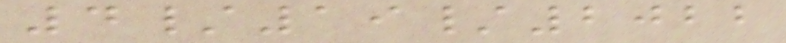4/19/2022
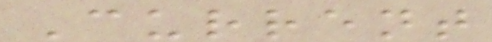Current
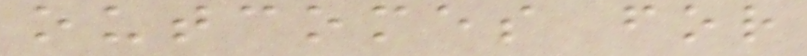outcomes for
